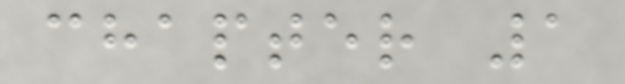chapter 1
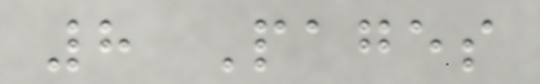8 Pages
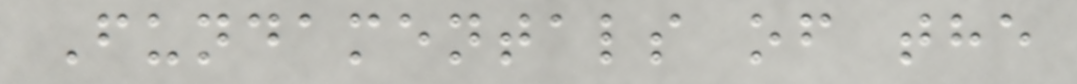Fundamentals of the
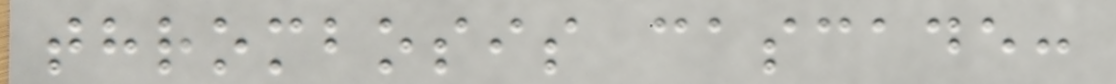thrombosis cascade:
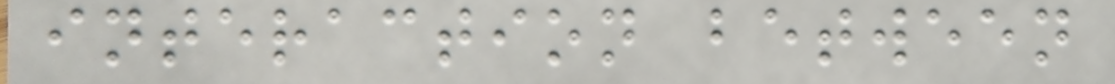interaction between
